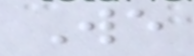We
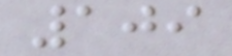109
